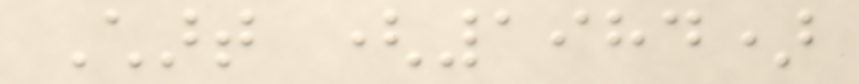Chart (1984)
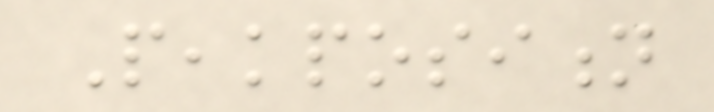Peakposition
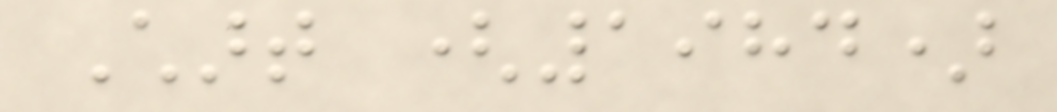Chart (1984)
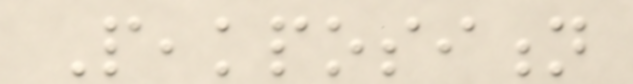Peakposition
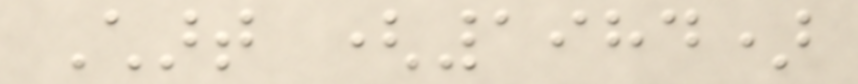Chart (1984)
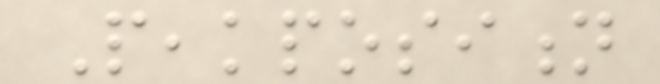Peakposition
